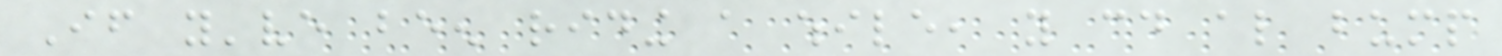If you've been riding a while, you could also bump
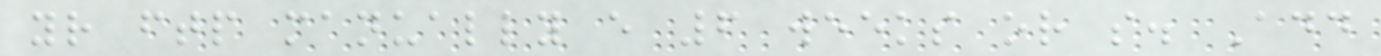your ftp manually every 6 weeks or so. Add
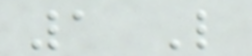1 Like
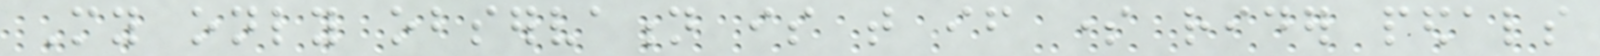My only observation is that if some rider pedals
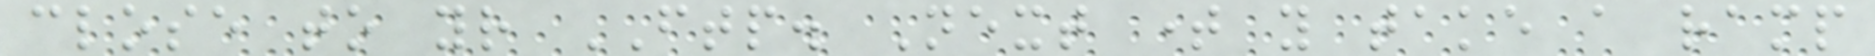close to your FTP. Next time you take a ramp
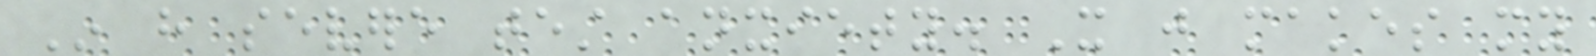In have severe test anxiety. It just makes my
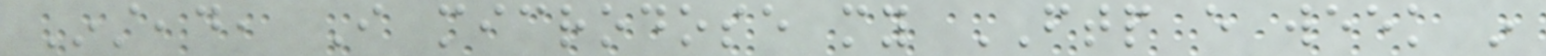Instead, I microdose my FTP every week in
